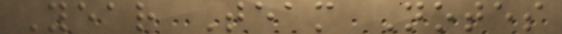Year Team Notes
